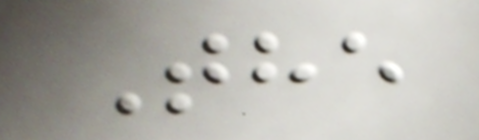The
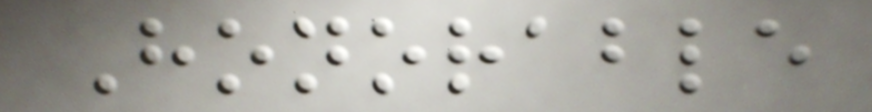Honorable
